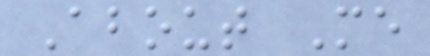About Me
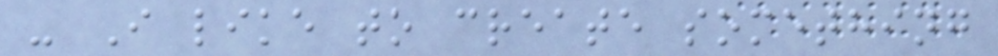- I like to create something
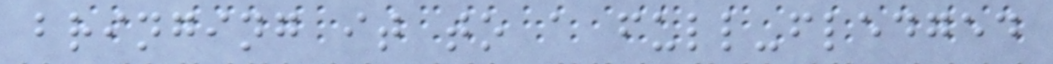bringing it to a full-fledged
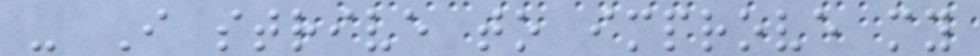- I strive to improve my
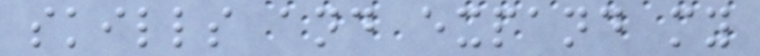skills and expand my
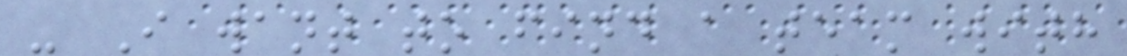- I want to find a team with
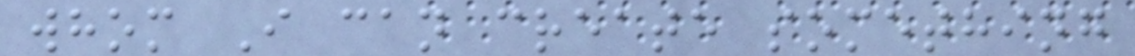whom I can create something
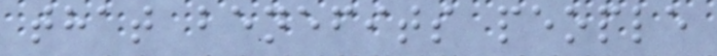that benefits people
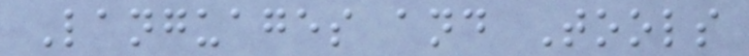Languages and Tools
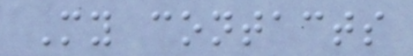My contacts
